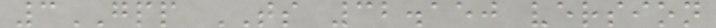3GPP TS 32.150 version
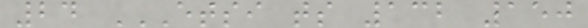24 ETSI TS 132 150
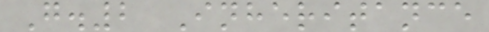G.2 Inheritance
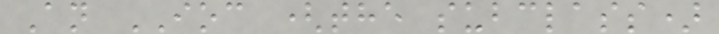An IOC (the subclass)
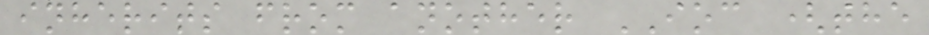inherits from another IOC (the
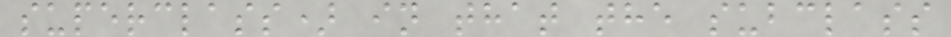superclass) in that the subclass
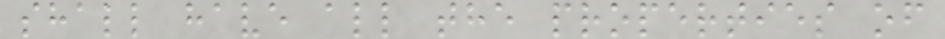shall have all the properties of
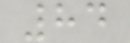84
